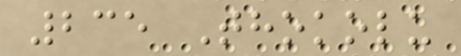235 Thokolu
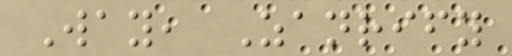Way, Zanrify
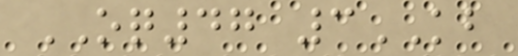OQ47 3KB
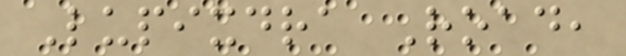Lupixdra Road,
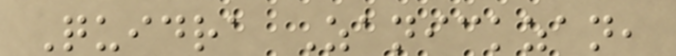Quidra Zanickzan,
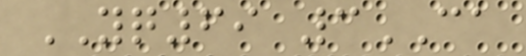YQ69 3CA
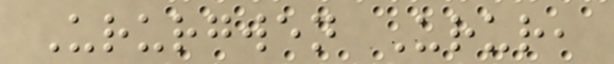Ururgwen Urur,
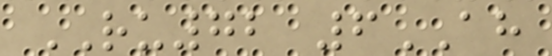RU72 6AH
